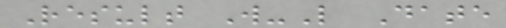Result W-L Date
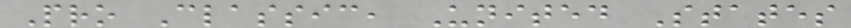Pro Classic, United States
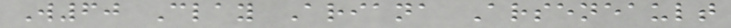W60 Clay Ariana Arseneault
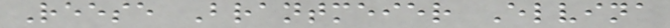Reese Brantmeier Elvina
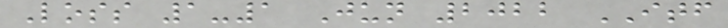Loss 1-1 Jun 2022 ITF
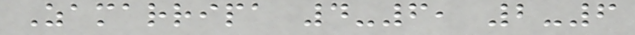Zamarripa 4-6, 2-6
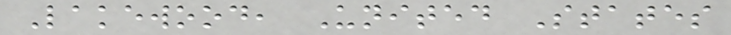Lakewood, United States
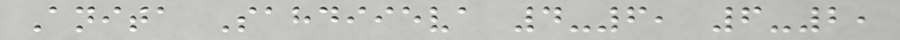Anita Sahdiieva 4-6, 6-2,
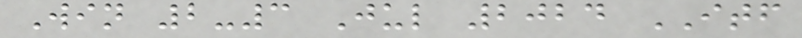Win 2-3 Jul 2024 ITF
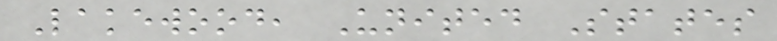Lakewood, United States
